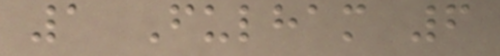1 Fulham 6
